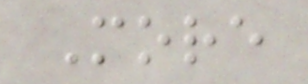More
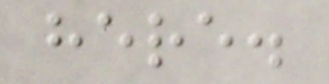here.
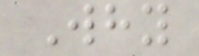Why
